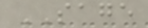SAGE
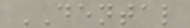DENTAL
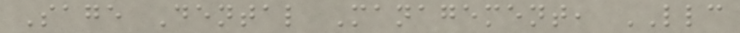Sage Dental Management, LLC
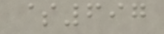$697
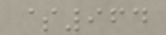$964
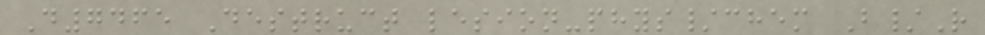D7465 Destruct lesion-phys/chem B/R
